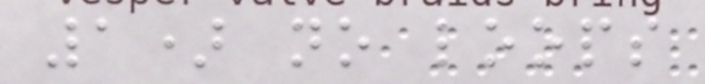1) no loops
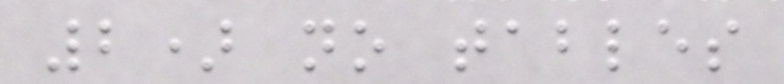2) no tables
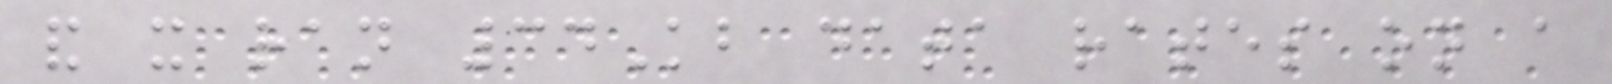and it ran 34Kb data rates on a
